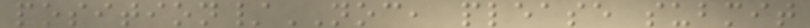position/NOC, please submit
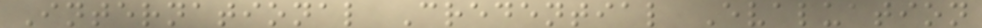International Credential Evaluation
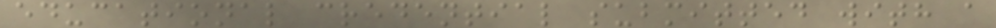educational credential submitted with a
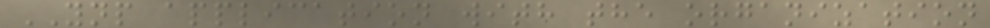YNP application with the organization
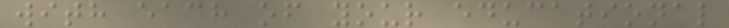with each of your educational
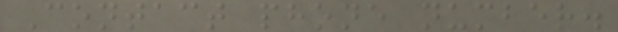Contact phone number.
